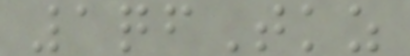1qfTkz
